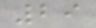29
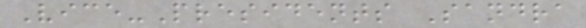Vice-Presidents Sandra
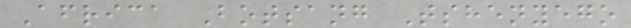Africa Botsang Tshenyego
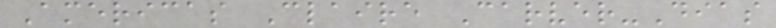Americas Claire Carver-Dias
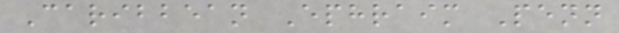Caribbean Ephraim Penn
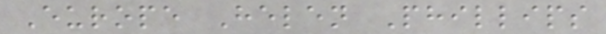Europe Helen Phillips
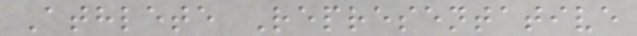Athlete Representative
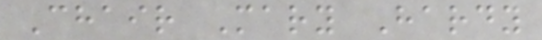Chair Mary Hardy
